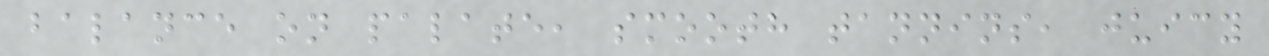balance on palate, smooth tannins, juicy
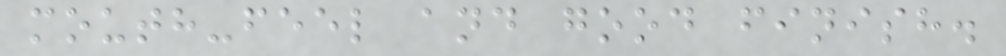mouth-feel and good finish.
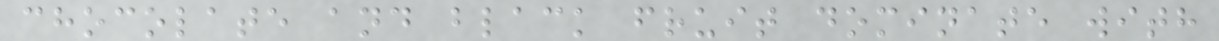chocolate and black fruit dominate with
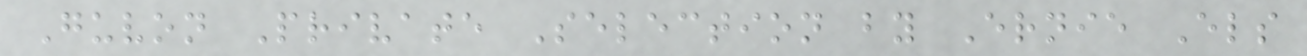Guvon Private Selection by Ernie Els
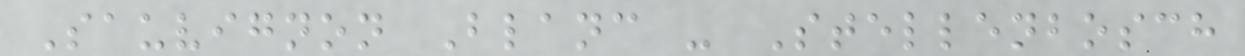Sauvignon Blanc - Stellenbosch
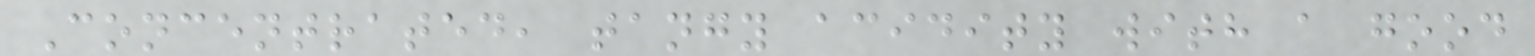Concentrated, tangy acidity with a good
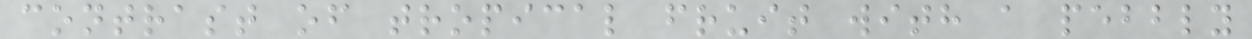contrast of tropical fruit with a pebbly
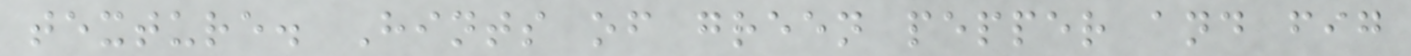texture. Hints of green pepper and fig
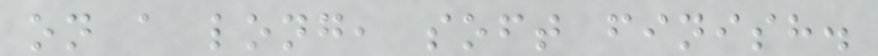on a long, soft finish.
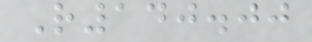R140.00
